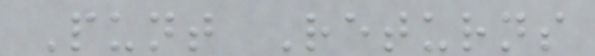Punt Returns
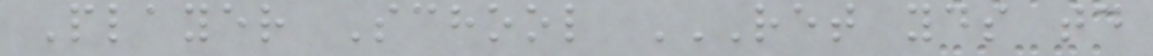Player School RET YDS TD
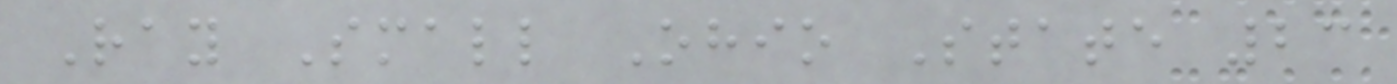Ray Small Ohio State 23
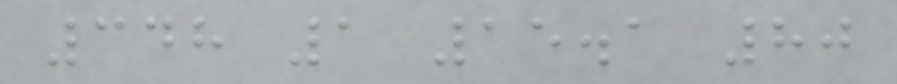348 1 15.1 80
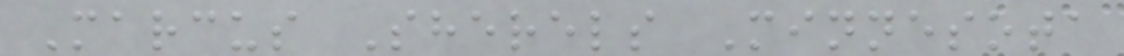Marcus Sherels Minnesota
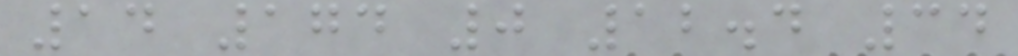14 174 0 12.4 34
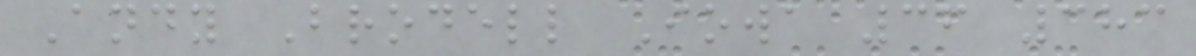Andy Brodell Iowa 36 383
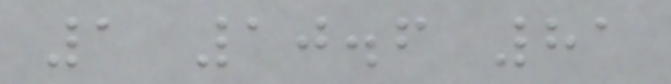1 10.6 81
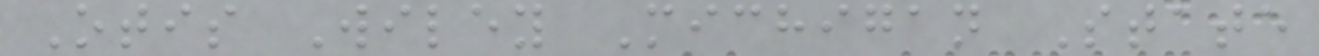Otis Wiley Michigan State
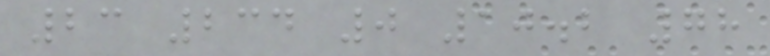23 234 0 10.2 78
